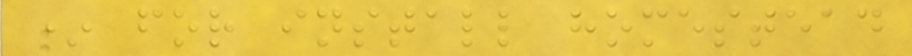* for install homestead
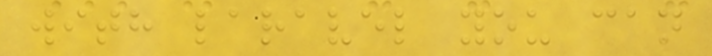with laravel you can
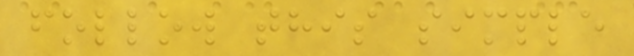follow this simple
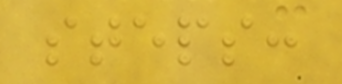steps:
